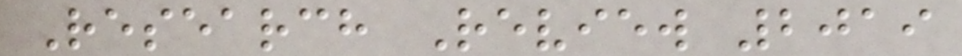Research Review 2019
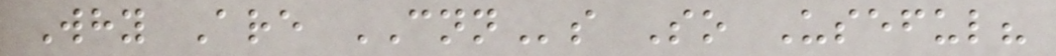Why Are CNNs So Useful?
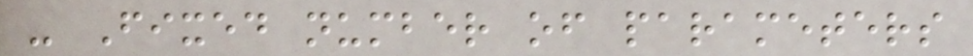- Fixed number of parameters
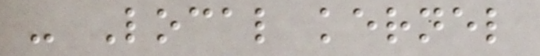- Local kernel
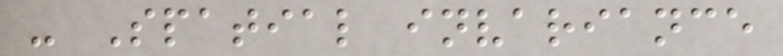- Spatial invariance
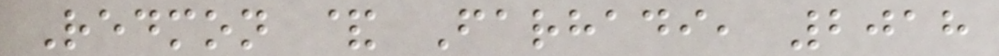Redmon & Farhadi, 2018
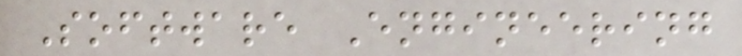Software Engineering
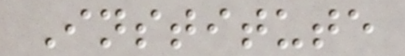Institute
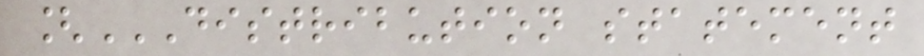[DISTRIBUTION STATEMENT
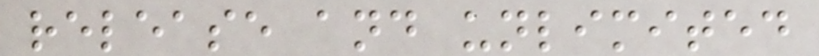release and unlimited
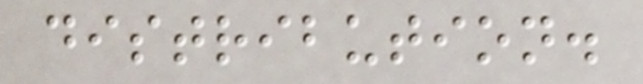distribution.
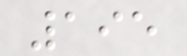195
